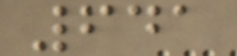641
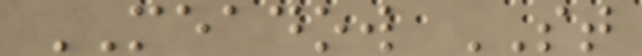MEADOW ST
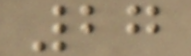27
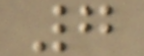7
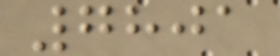7801
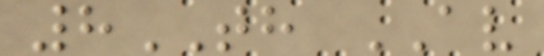8TH AV
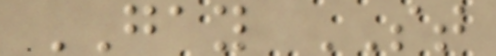GAY ST
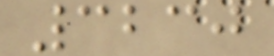3230
